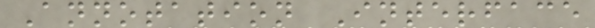Annotation Interface
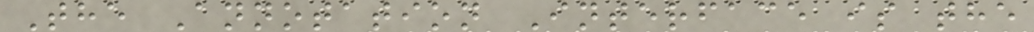The Annotation Interface is the
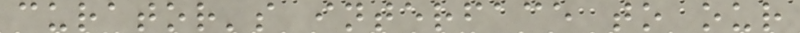curator's interface to our
